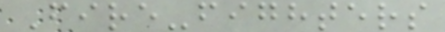Fire-fighters
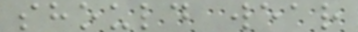should wear
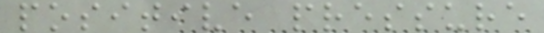positive pressure
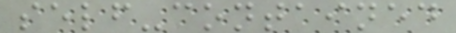self-contained
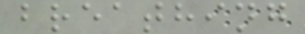breathing
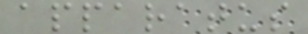apparatus
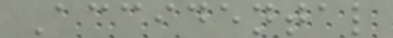Accidental
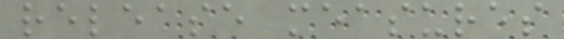release measures
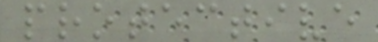protective
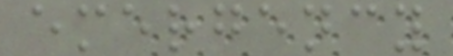emergency
